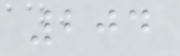204
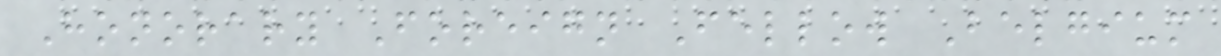Honorary Foreign Fellow Belgium
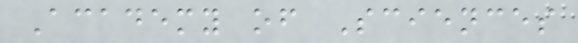Academy of Sciences
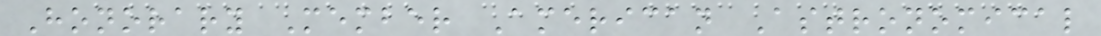Honorary Member American Astronomical
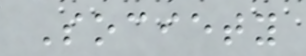Society
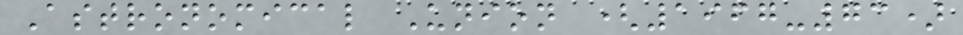Astronomical Union (1967-73)
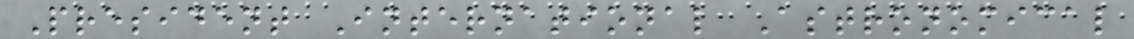President International Astronomical
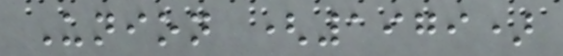Union (1979)
